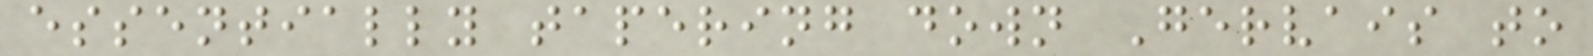essentially tapering down Gervais to
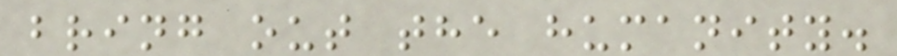bring out the humanity.
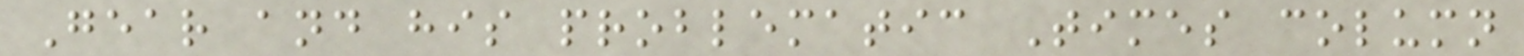Gear and his problematic Times column
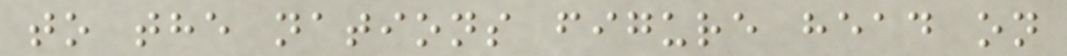to the nations figure head on
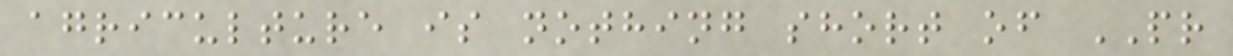agriculture is nothing short of PR
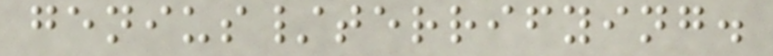genius/terrifying.
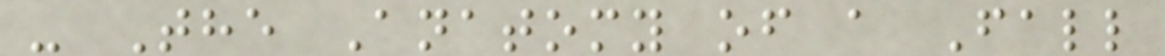- The Anatomy of a Fall
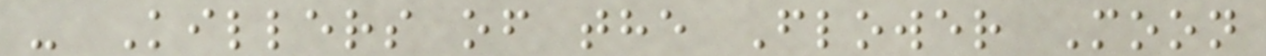- Killers of the Flower Moon
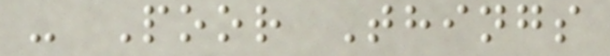- Poor Things
